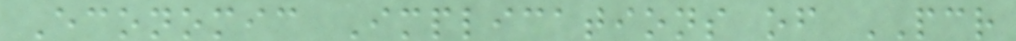Economic Implications of PCR
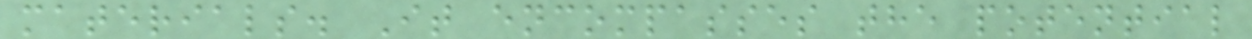materials. It encompasses the potential
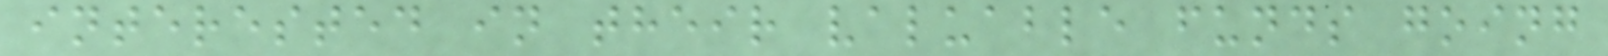interested in their valuable funds going
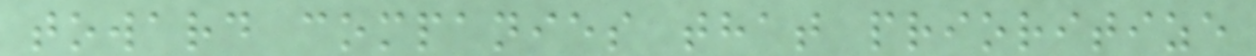toward companies that prioritize
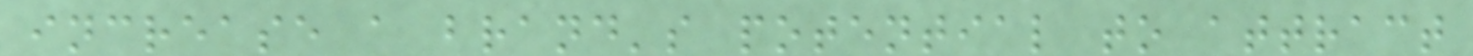increase a brand's potential to attract
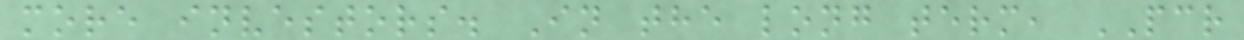more investors. In the long term, PCR
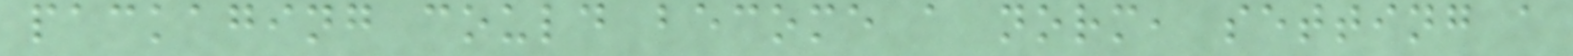packaging could become a norm, setting a
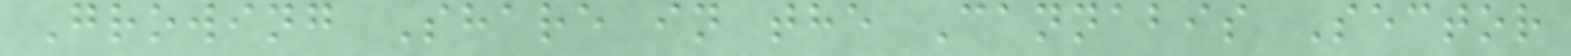Growing Share in the Cannabis Sector
